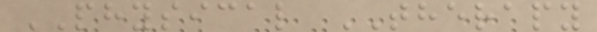PHYSICAL THERAPY
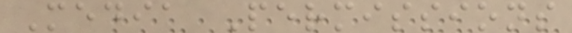Media Permissions
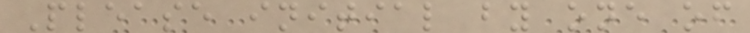Please initial by one of
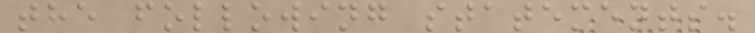the following statements.
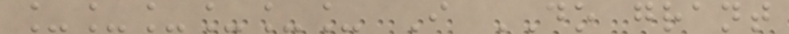______ I DO grant
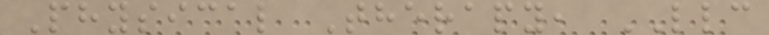Physical Therapy, LLC
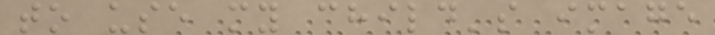to use my child's image
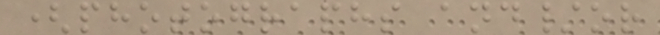(photographs and/or
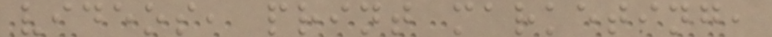videos, print marketing,
